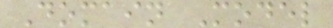Domain Model
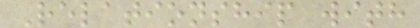Relationship with
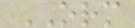ORM
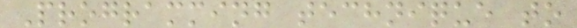Programming technique to
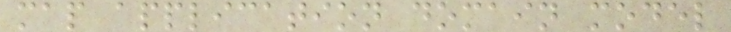map application domain model
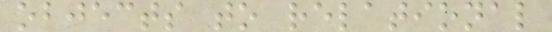objects to relational
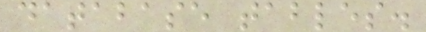database tables.
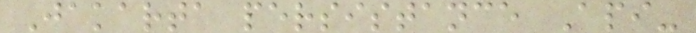Jakarta persistance Api-
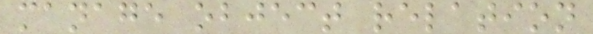manage object relation
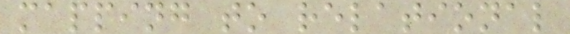mapping to relational
